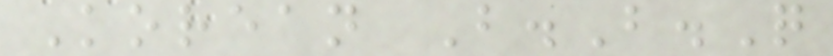Korean B.B.Q
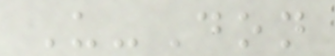U-Don
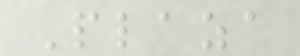Plaza
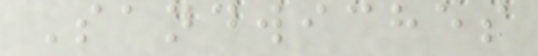Sandwiches
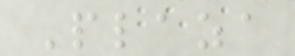Plaza
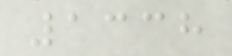1338
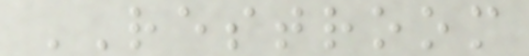RESTROOM
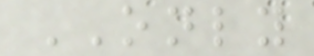ONLY
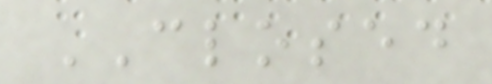CLOSED
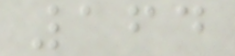164
